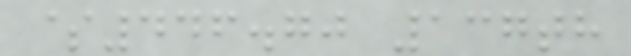$446.70 137th
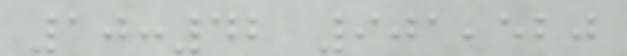10:42 901,520
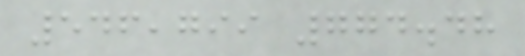546,799 774.48
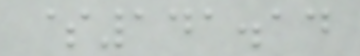$141.14
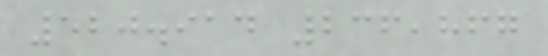520.914 236,867
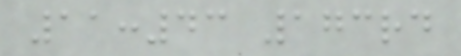11:43 173rd
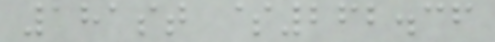181st $262.36
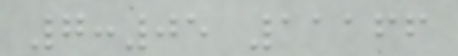7:05 11166
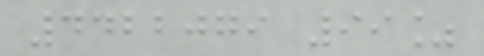4422079 99%
